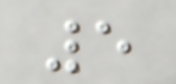5
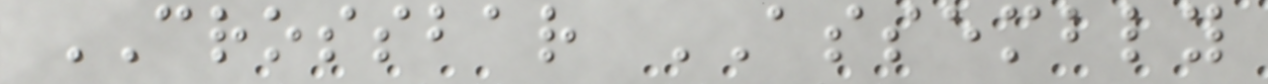CROSSBAR ASSEMBLY
